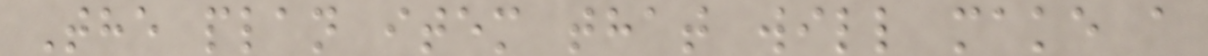The plan item that will make a
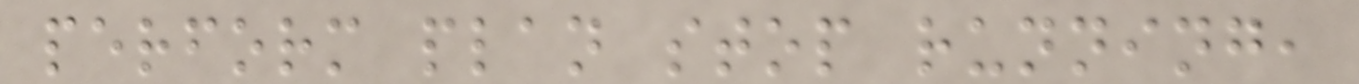perform plan stop running,
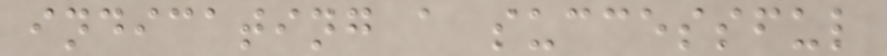indicating a successful
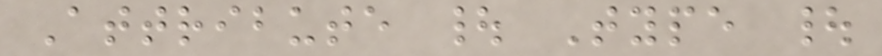Attribute | Type |
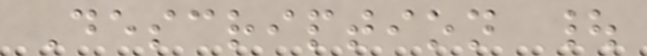Description |
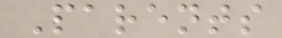Parents
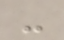-
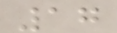17
